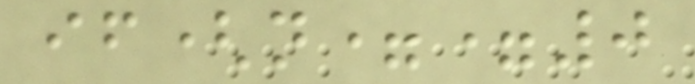if(n==0
